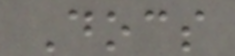Docs
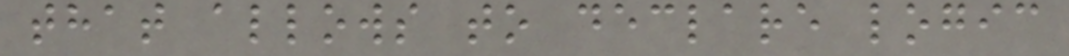that allows to declare logic
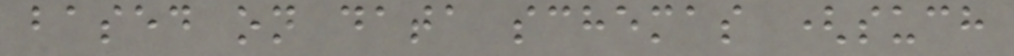based on data schemas (such
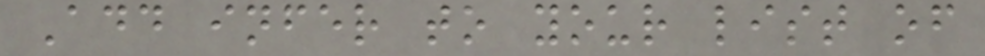Add infer to your list of
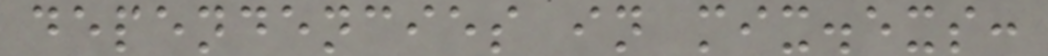dependencies in mix.exs:
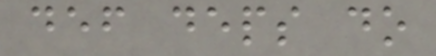def deps do
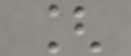[
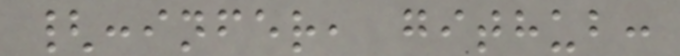{:infer, github:
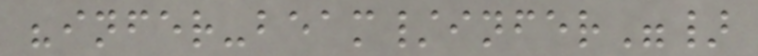"infer-beam/infer"}
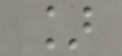]
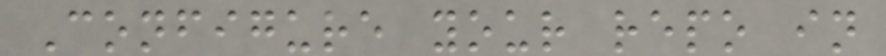Configure your repo in
